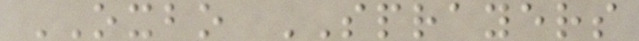OXBO SPRAYERS
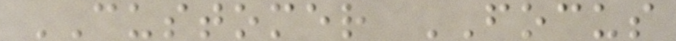CUSTOMER FOCUS
